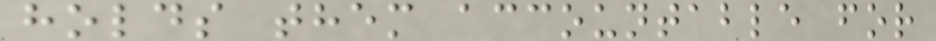holds them accountable for
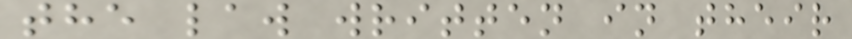the law written in their
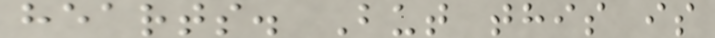hearts. But this is
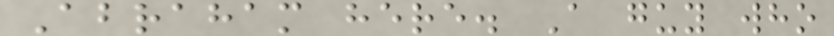Abraham here. A guy who
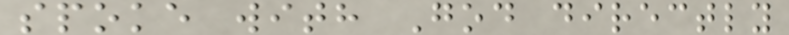spoke with God directly
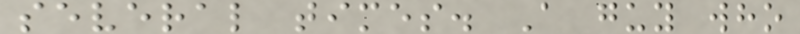several times. A guy who
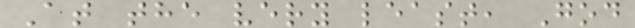At the very least, God
